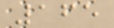165
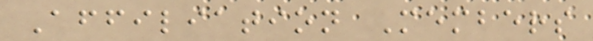Affiliation Members
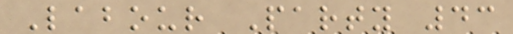Labour Party 43
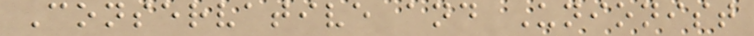Conservative and Unionist
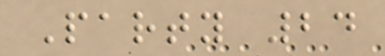Party 24
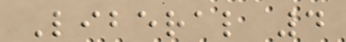Liberal 4
